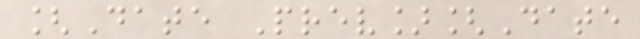[Date Prev][Date
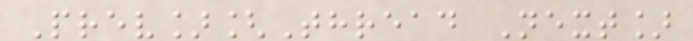Prev][Thread Next]
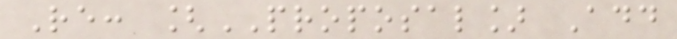Re: [PROPOSAL] Add
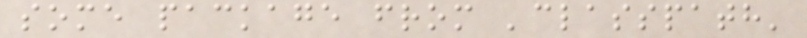some package from 'classpath'
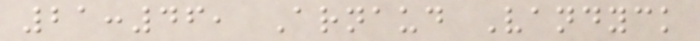21:46, Arnaud Vandyck
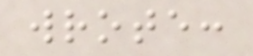wrote:
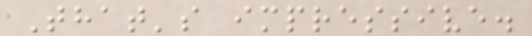That's impressive.
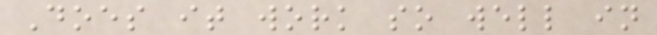Does it work so well in
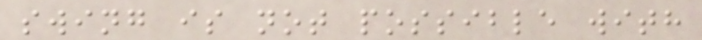swing is not possible with
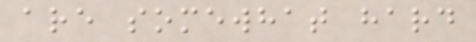are somewhat hard
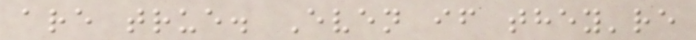are true. Even if they're
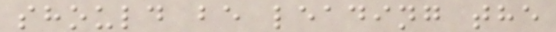should be leading the
